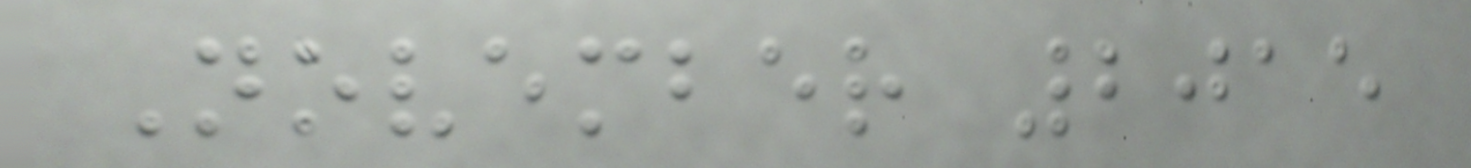November 2015
